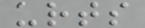urts
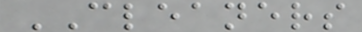CLEANERS
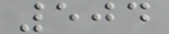504
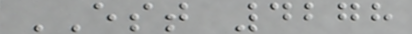EST 4278
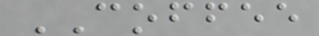COFFEE
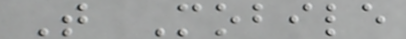T Mobile
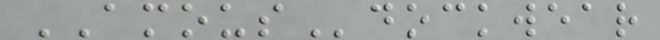AMOUSdockwear
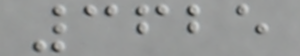3625
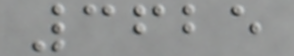3625
